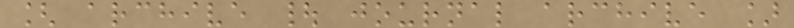[ archive | journal archive ]
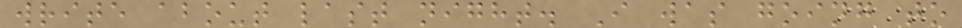write about last night. I was going to
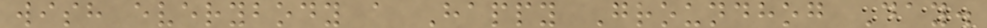wish everybody a Happy Groundhog Day.
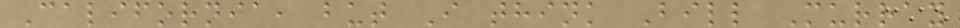California, but I think Bill Murray
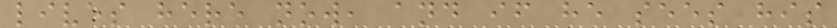lives here now, and if he sees his
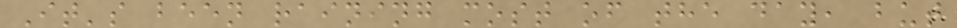It's been raining most of the day, but
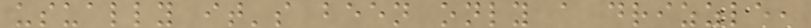usually it's been only a drizzle,
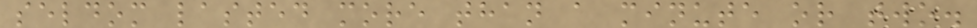seldom lasted more than a minute or two.
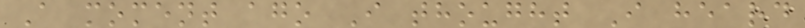A moment ago I thought I heard
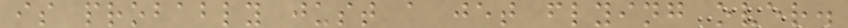is probably just a jet flying over.
